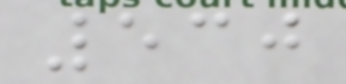530
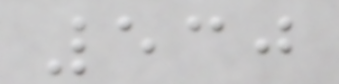530
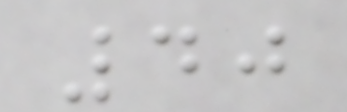40
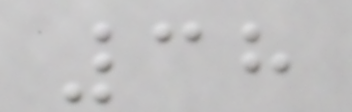38
